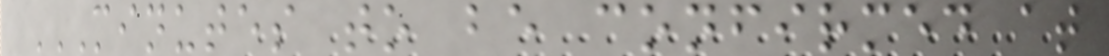MINUTES TO BE CONFIRMED AT
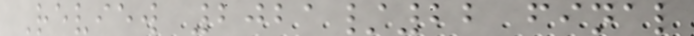Review 2021/22 final
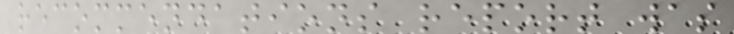recommendations report was
